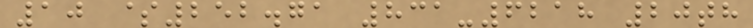10 $252.71 831-6218 20th
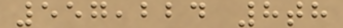557,224 8th
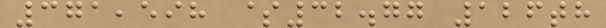371,598 $32.77 126th
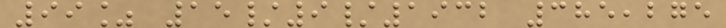99% 15/9/1932 385,275
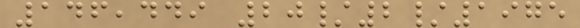146,449 20/2/1975
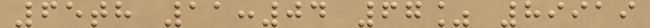65th 11:04 67% 89919
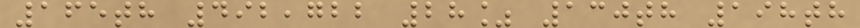165th 492,722 28% 130th 198th
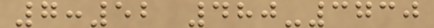7:52 480-3730
